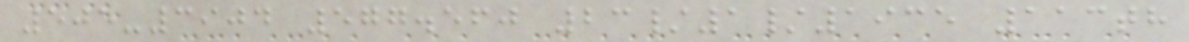505-3904 577.560 23/1/1935 113th
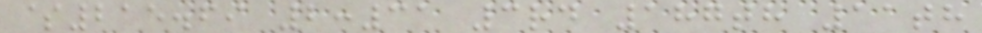$215.69 2:31 3rd 187th 11th
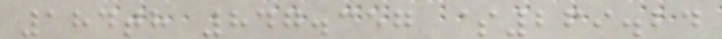184th 847.357 $269.24
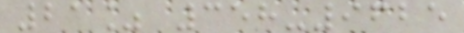21% 358-9625
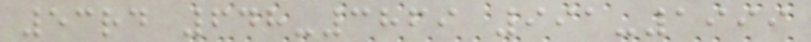53rd 648-3869 991-1999
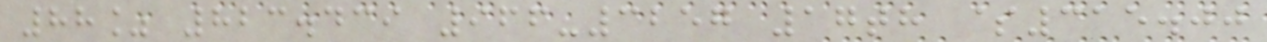88% 823.439 966-3257 17th $315.00
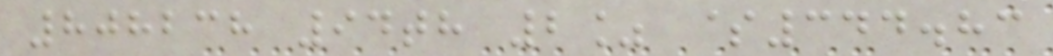808238 94th 2% $344.83
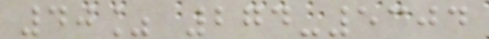40% 274-5304
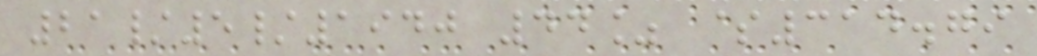21/5/1940 44% $314.79
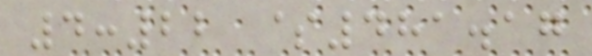4:22 $481.17
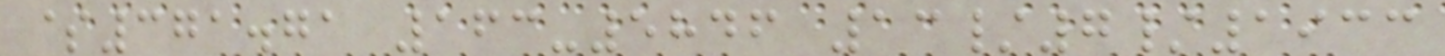$371.71 163-5846 13/7/1933
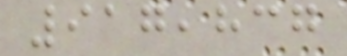917,837
